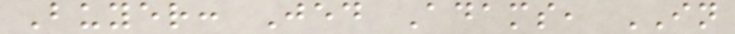Buyer: Jed Adams, IN
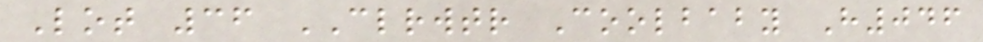Lot 36 CLRWTR Coolbaby H046
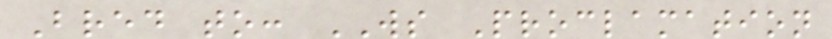Bred to: WS Proclamation
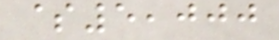$5,000
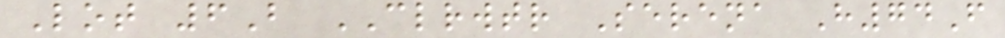Lot 6B CLRWTR Serena H74F
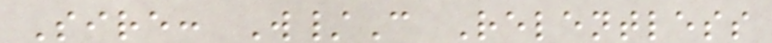Sire: W/C Relentless
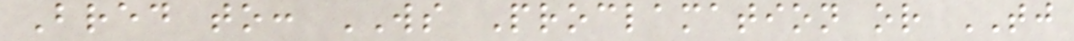Bred to: WS Proclamation or TJ
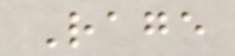Rage
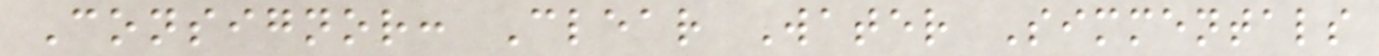Consignor: Clear Water Simmentals
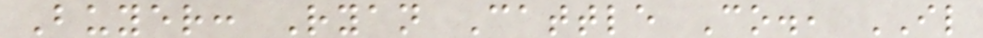Buyer: Ryan Cattle Co., IL
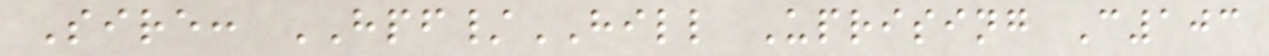Sire: HPF/HILL Uprising C103
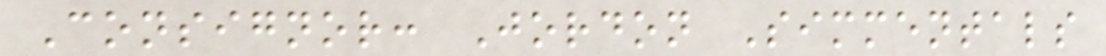Consignor: Jordon Simmentals
